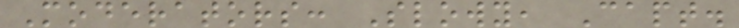Moderators: Slowy, Capt.
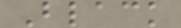Black
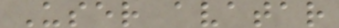User avatar
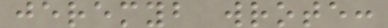jeremyb wrote:
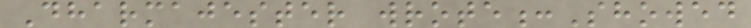Dharmajester wrote:Showed
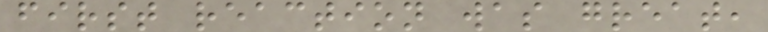first reaction was great,
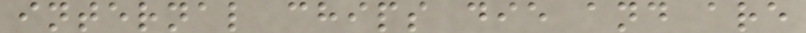internal chips die and are
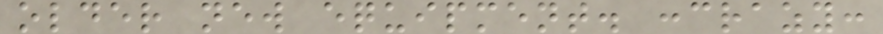older new equipment. :crazy:
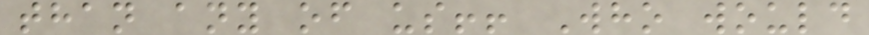than any of us!! Who would
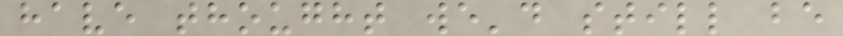have thought we'd still be
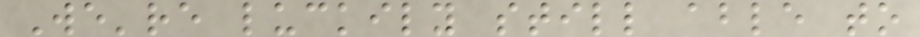We're luckily still able to
